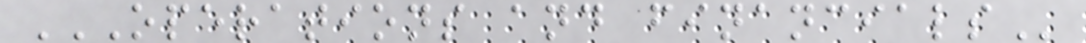OPERATIONS AND FINANCIALS
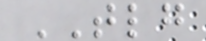TLG
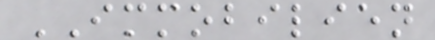IMMOBILIEN
